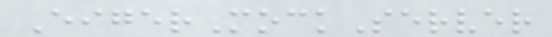EigerMockServer
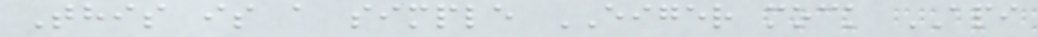This is a simple EIGER mock API
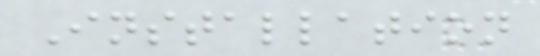Installation
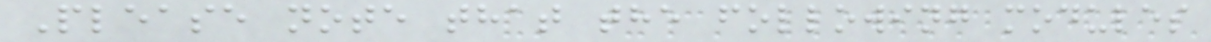Please note that the following modules
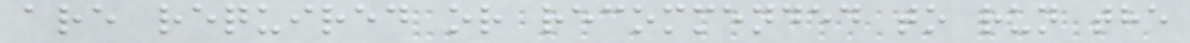are required or recommended to run the
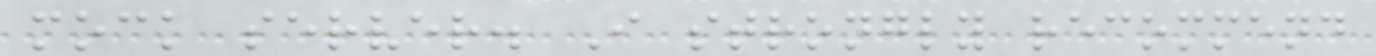mock server. I strongly recommend
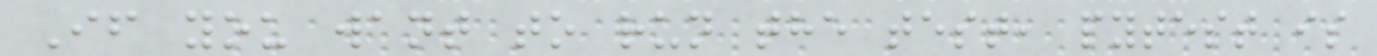If you want to run the test, pytest is
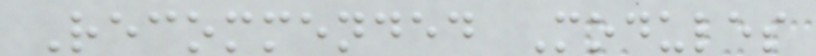Recommended Modules
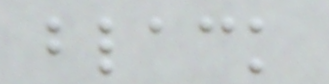black
